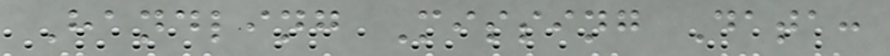Handling Missing Data:
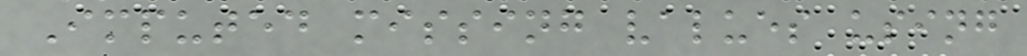Imputed missing values using
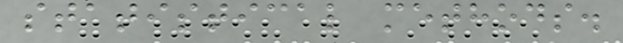statistical methods.
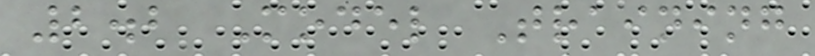2.2 Model Training
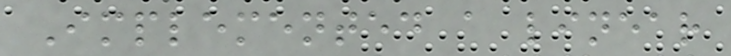Implemented a linear
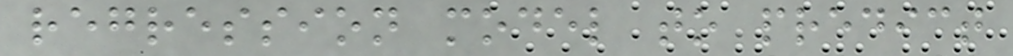regression model to predict
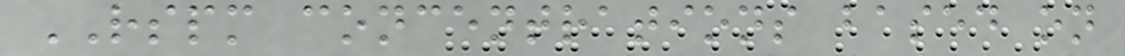RSPM concentrations based on
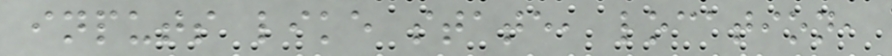inputs like state, location,
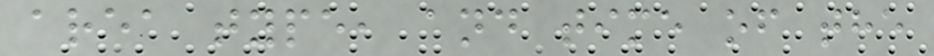area type, and time of the
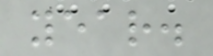year.
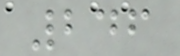246
